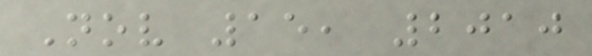Nov 15, 2010
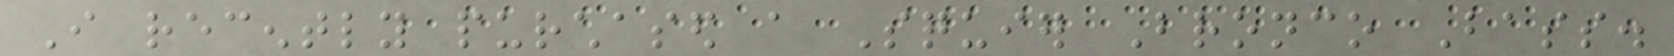I recently purchased a Squier Bronco Bass.
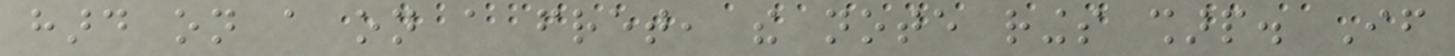hard on a on a fret, the note rings sharp. If
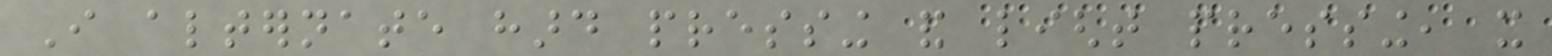I alternate hard pressing and light pressing, it
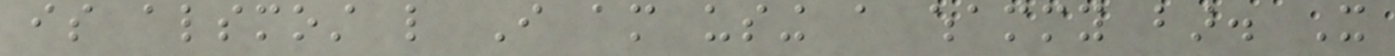is alsmost like I am using a whammy bar. It
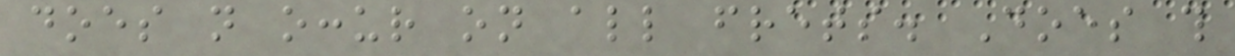does not occur on all frets. Does this
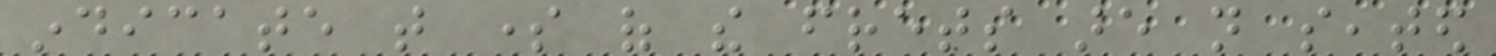indicate that some of the frets are not seated
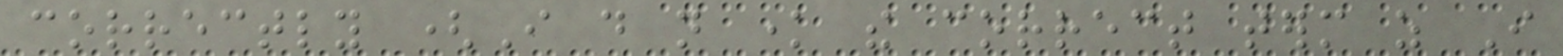correctly (I do not know the correct term as I
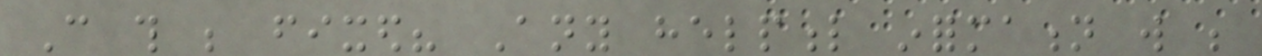Can this be fixed? Any helpful information will be
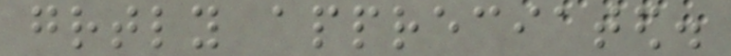greatly appreciated.
